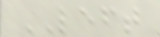LEFT
